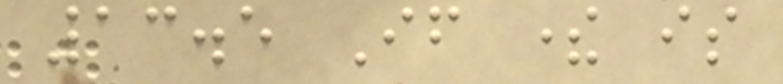13.5 If there is
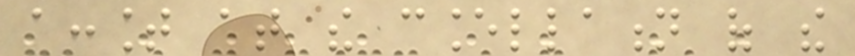account at the cancellation of the
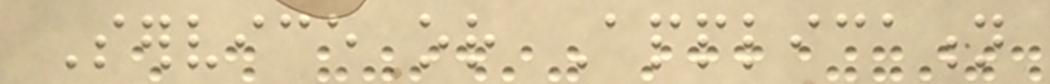Service or Application
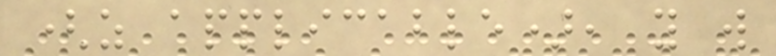(as applicable), you will
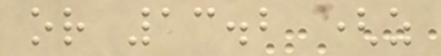or 13.2 (as
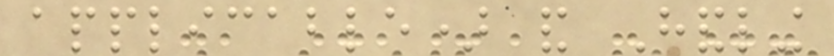applicable) and Handling
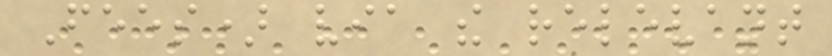Fees) via the relevant
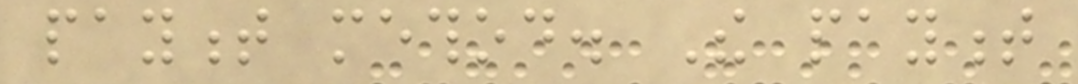payment method. The payment
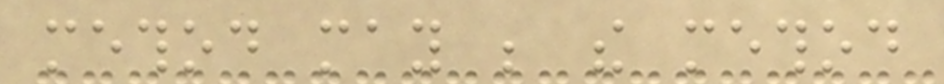method may be the method
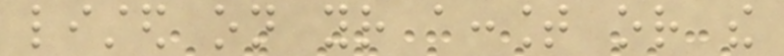listed on your account or the
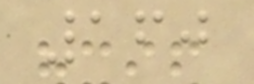160
